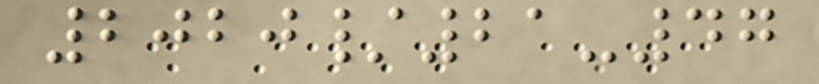2020/21-47
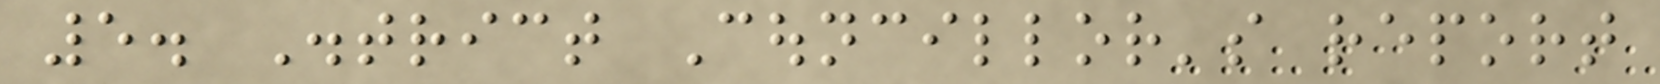5. District Councillor's report
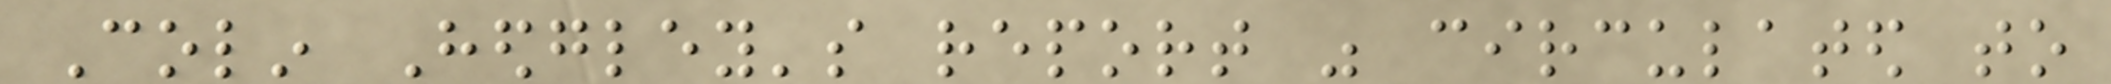Colin Hedgley's report was circulated to
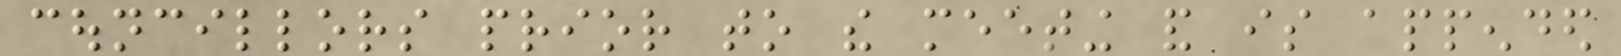councillors prior to the meeting and is appended
